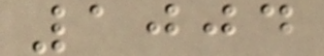1004
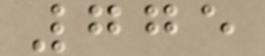775
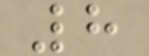8
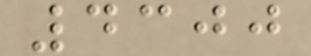4300
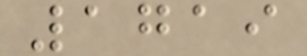1719
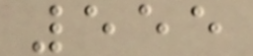555
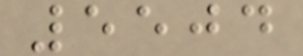5504
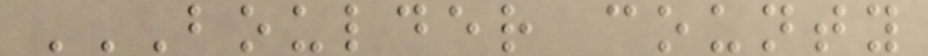BOULDER COUNTY
